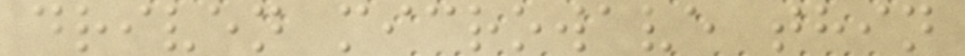driven microwave thin
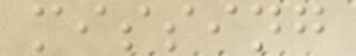missing
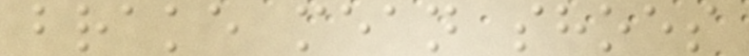brake mean shoes
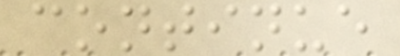continue
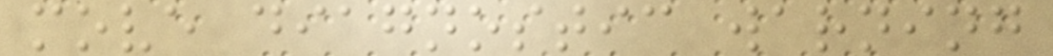move diagnostic warning
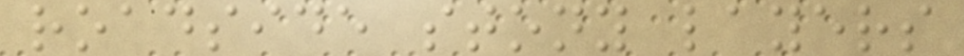roadside stony layers
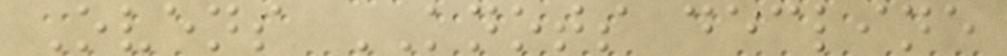Ovens KNOTS decline
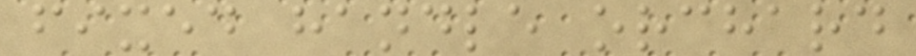fixed handle orchard
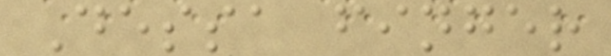Dessa finger
